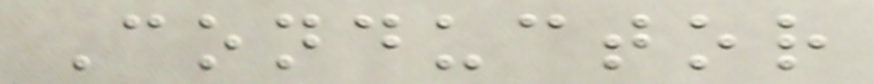Conductor
